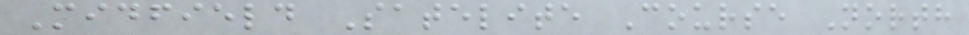Midfield Satelite Course North
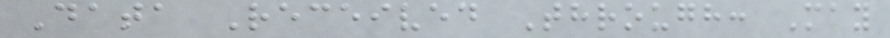Data Received Through: May
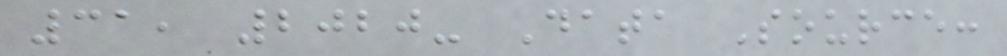31, 2020- Data Source:
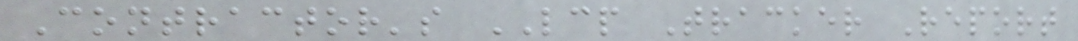Contractor's LCP Tracker Report
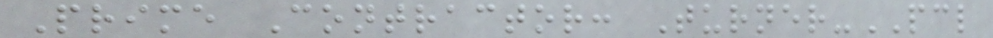Prime Contractor: Turner-PCL
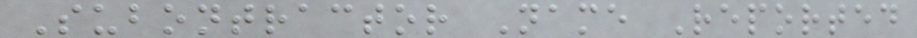Subontractor Name Reported
